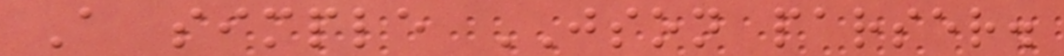A simple JSON parser.
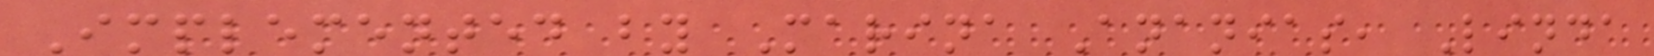Implemented by Marina Ananias, Linda
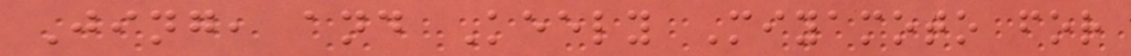Jing, and Keely Miyamoto for
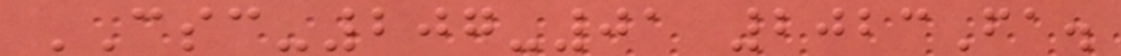CSC-207-01 2023Fa.
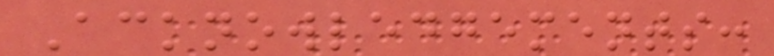Acknowledgements:
